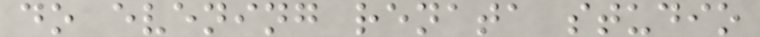do evening renata studio
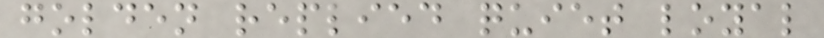golden replied quiet loyal
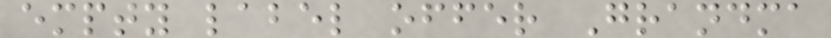empty label offer Grandma
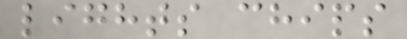lights chips
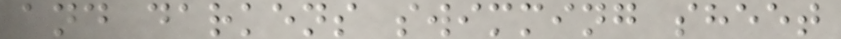and darkens swimming sheet
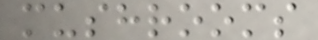mushrooms
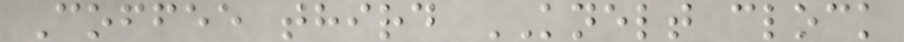Coffee third KNELT clock
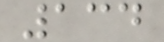134
